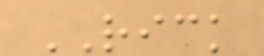RICK
